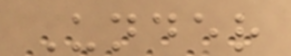Under
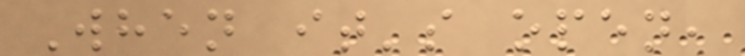When it's open,
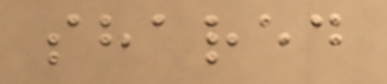shared
